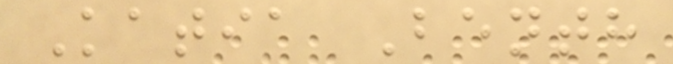Katia Benth
